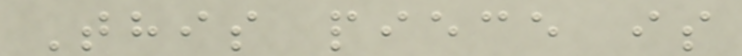This piece is
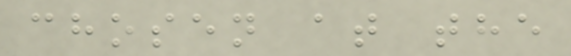chosen at the
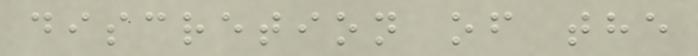discretion of the
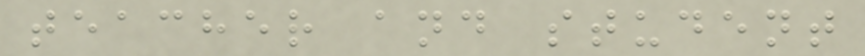teacher and student
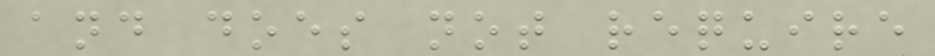and does not require
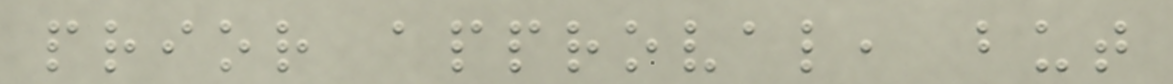prior approval, but
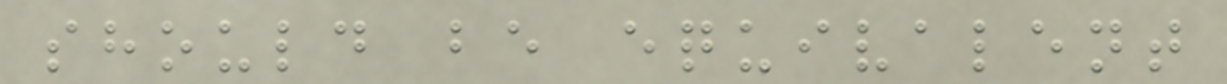should be equivalent
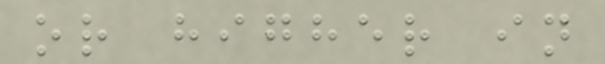or higher in
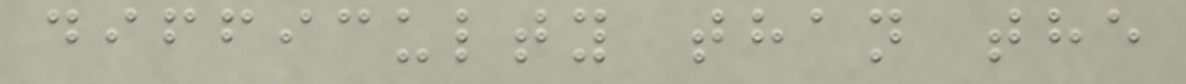difficulty than the
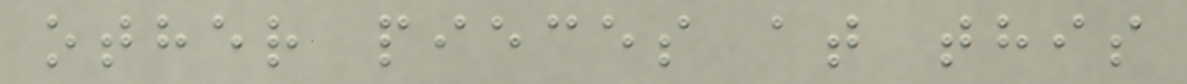other pieces at this
